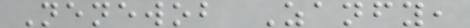Nenewob Zanfy,
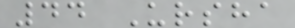44 Ursha
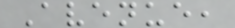Avenue,
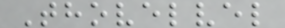Thovelvel
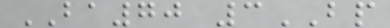BA70 3BP
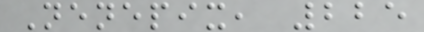Nenepix, 225
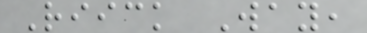Riick Way,
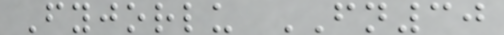Fyjorlu FN30
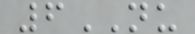6NU
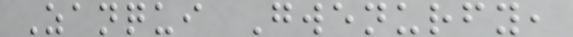Zanqui Gwenurfy,
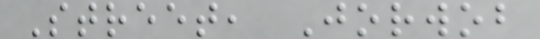Street, Jorwob
